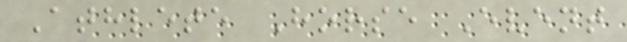Athlete Horse Event
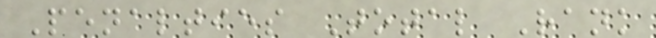Penalties Total Rank
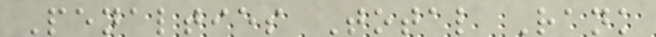Penalties Total Rank
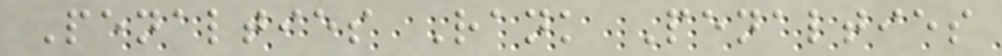Penalties Rank Penalties
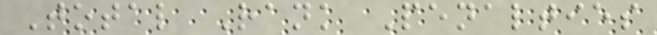Total Rank Penalties
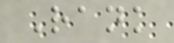Rank
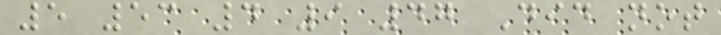5 53 4 9 47 Did not
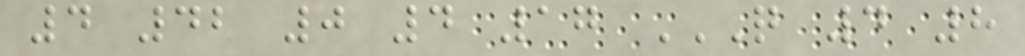4 42 0 4 17 Q 4 8
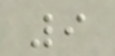9
